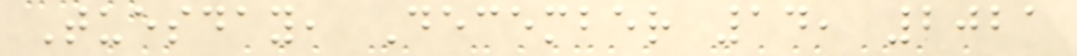Tuesday, December 14, 2021
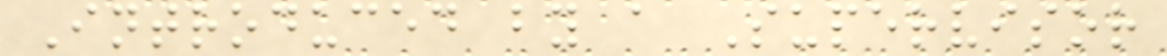Introduced by a Supervisor
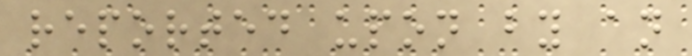reported upon by an
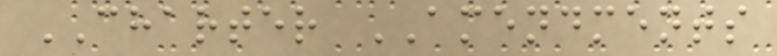CHARTER AMENDMENTS
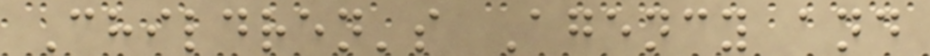Children's Agency and
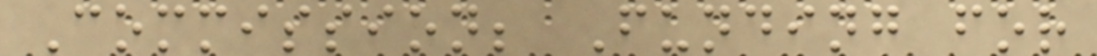Commission; Funding for
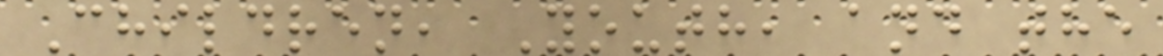Children, Youth, and the
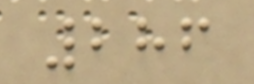286
